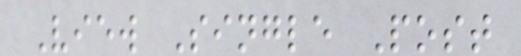View Single Post
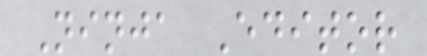Ninja Editor
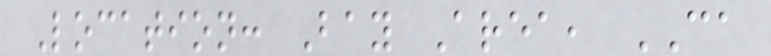Location: Bay Area, CA
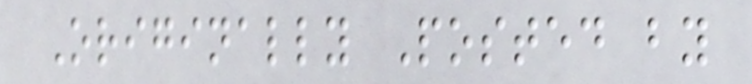Originally Posted by
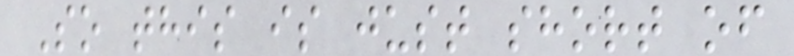So this is just short of
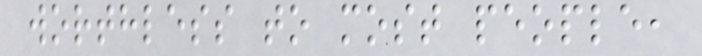worthless to most people,
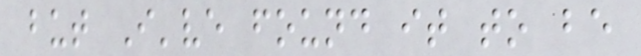but I've found it to be
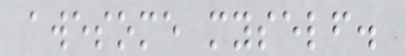awesome myself.
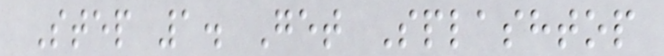Step 1. Get Splashtop
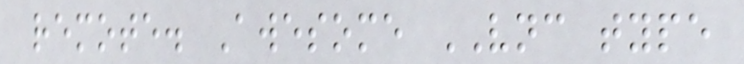remote. Awesome VNC type
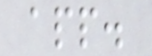app.
